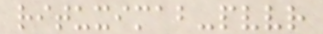rituximab-pvvr
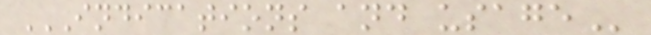INDICATIONS AND USAGE
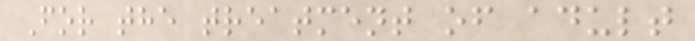For the treatment of adult
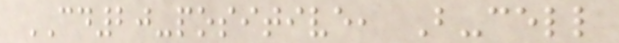CD20-positive, B-cell
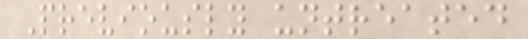Previously untreated
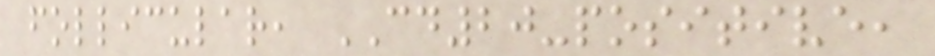follicular, CD20-positive,
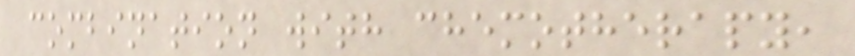combination with chemotherapy,
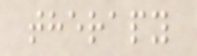therapy
